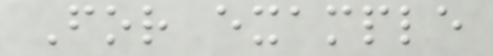For example
